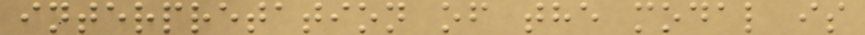interpretation of the modal is
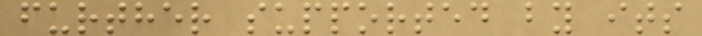further supported by its
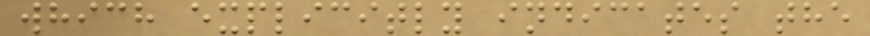which explicitly indicates the
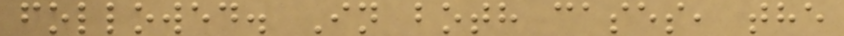followed. In both cases, the
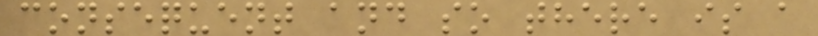consequent and so there is a
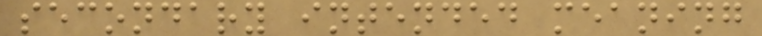secondary intended meaning
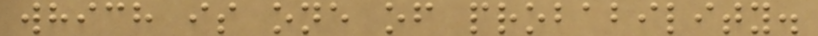which is one of probability.
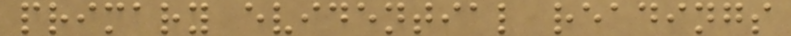primary evidential readings
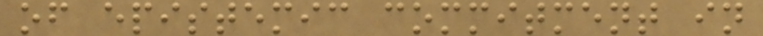of epistemic commitment in
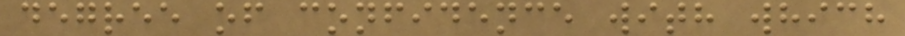degree of confidence with which
